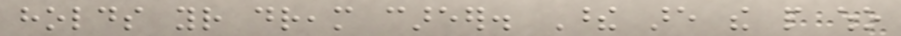holds your dream career. These are the people who
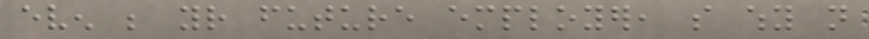even be your future employer, so why not
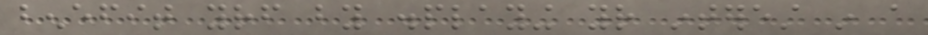benefit yourself by displaying your interest in a
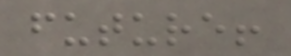future!
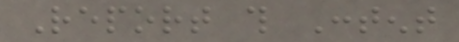Report this Content
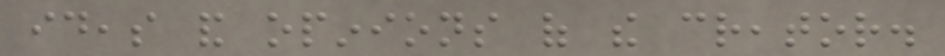ideas and opinions of the creator.
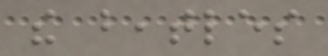the beatles
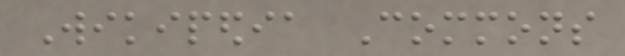Wikipedia Commons
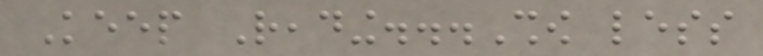Keep Reading...Show less
